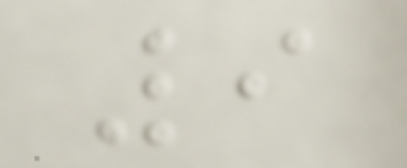9
